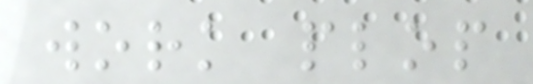work plop
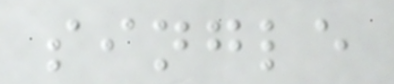single
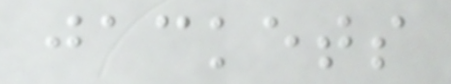jackets
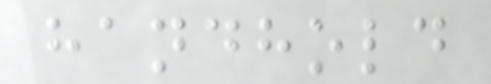handhold
